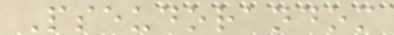Pseudorandom
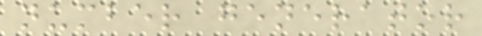number generator
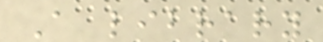A library
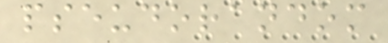pseudorandom
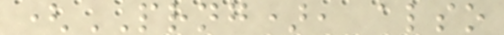(PRNG), also
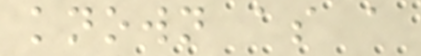known as a
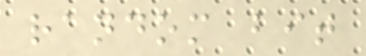random bit
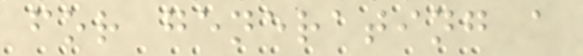for generating a
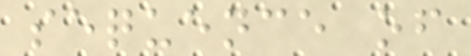sequence of
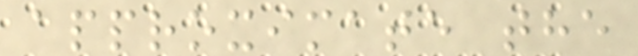approximate the
